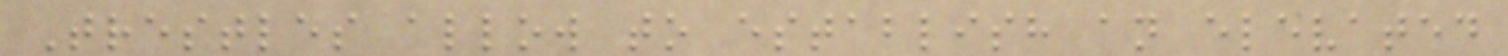Trestles allow to establish an elevated
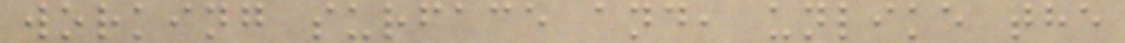working surface and, unlike the
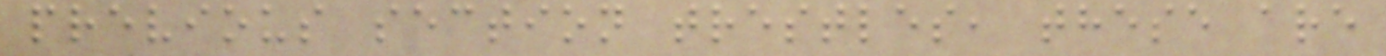previous section trestles, these are
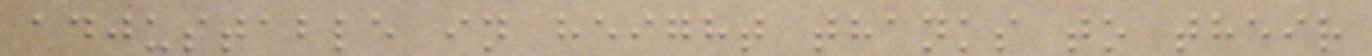adjustable in height thanks to their
